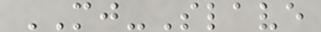MJ-Slave
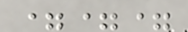===
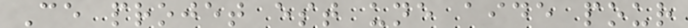Ce projet est une aide pour
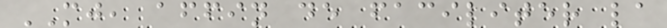MJ, affin de faciliter la
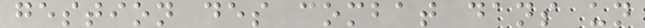gestion des combat dans un
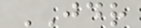JDR
